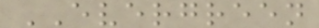EVERGREEN
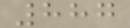887
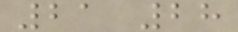21 28
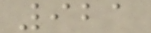921
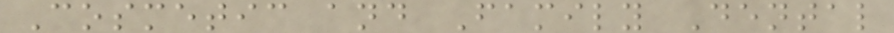Cosmetic and Family Dental
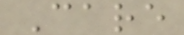Care
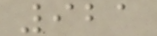921
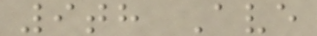9th Ave
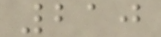210
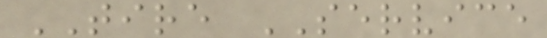TIRE SERVICE
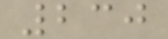230
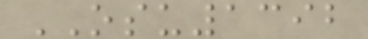OSU1392
